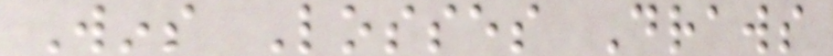Wins Losses Draws
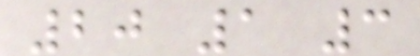20 1 3
